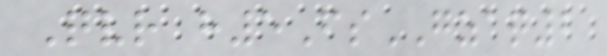Qvr h5FsGZAQ2
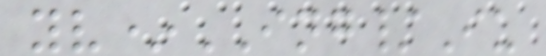yv*ING/Iu
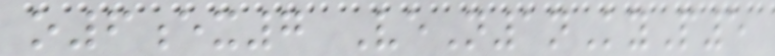o6ex7 VeN1nKyP5
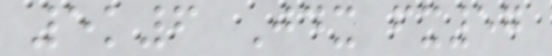5k6 Jdx fx57
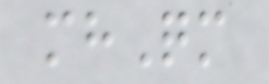mhQm
